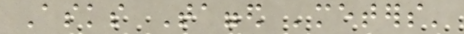Asks Tagged 'meters'
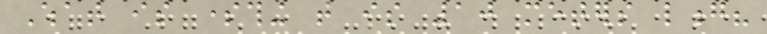What is something that is 10 meters long?
